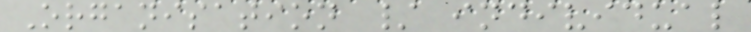Organisation / individual
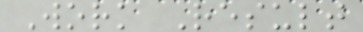Work Result
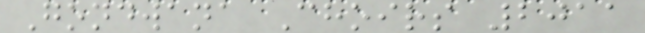Gondwana Choirs 2011
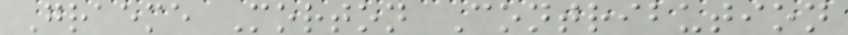Graeme Morton Contribution
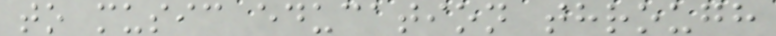to music education through
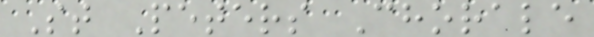St Peters Chorale
